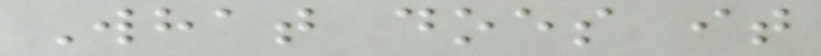What does it
